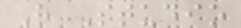R Studio
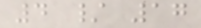4 / 17
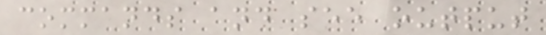commands and see output
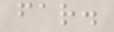far.
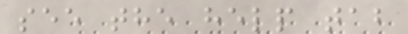see the help tab
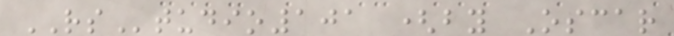RStudio101 (by Oscar
